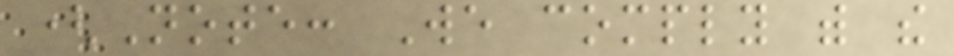(Note: We comply with the
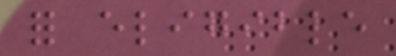for eligible
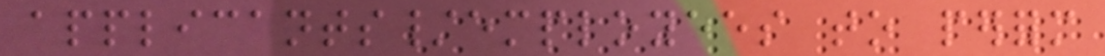applicants/employees to perform
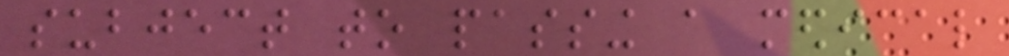subject to passing a medical
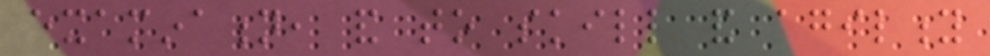examination, and to skill and agility
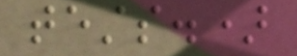tests.)
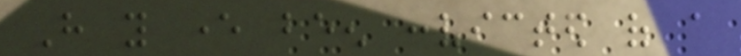Have you ever been convicted of a
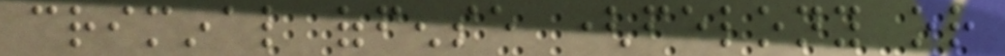criminal offense (felony or
